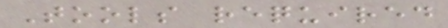Tools required
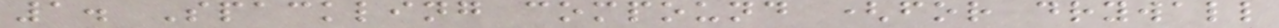1. Spackling compound (for drywall
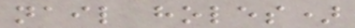nail holes)
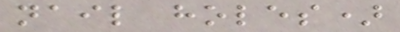nail holes)
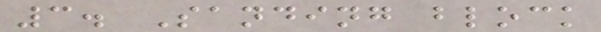3. Sanding block
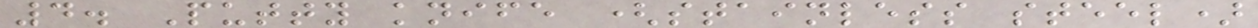4. Putty knife (stainless steel)
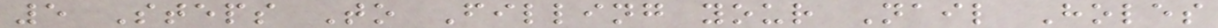5 Steps To Filling your Nail Holes
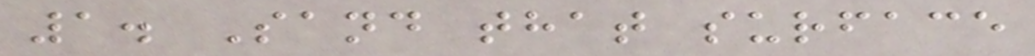1. Sand that surface
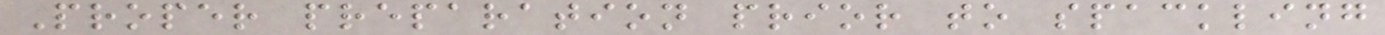Proper preparation prior to spackling
